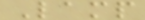Lamp
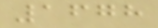1678
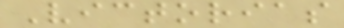Victorias
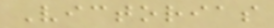Victorias
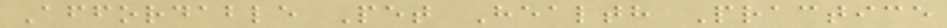Affordable Pet Health Practice
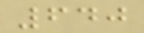640
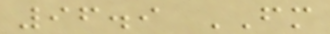96.9 FM
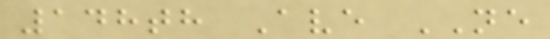148th Ave NE
